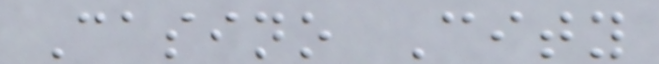Casino City
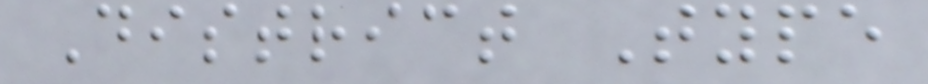District Type
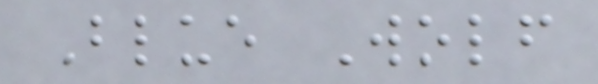Blue Wolf
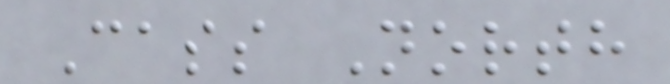Cass North
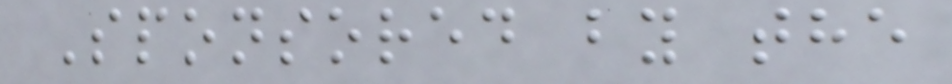Sponsored by the
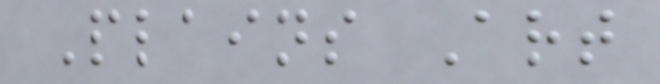Plains Art
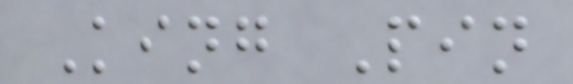King Pin
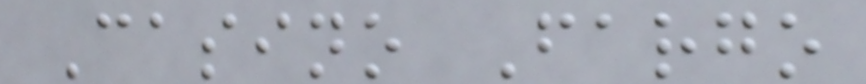Casino Fargo
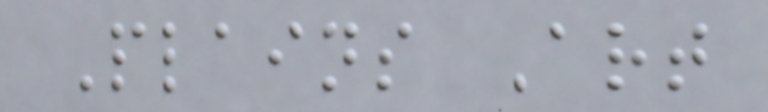Plains Art
